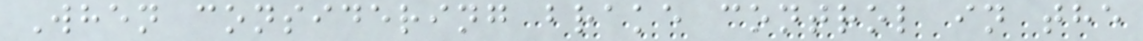When considering brake control in the
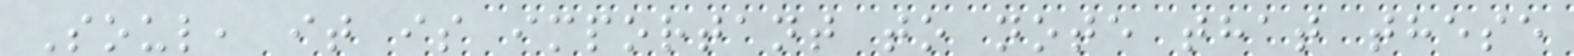Soul, it is important to note that these
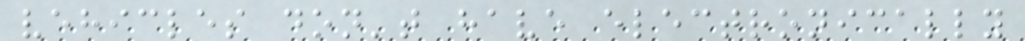vehicles don't have electronically
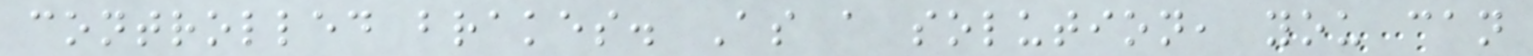controlled brakes. As a solution, you can
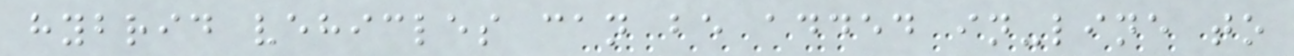hybrid vehicles can be added in-line to
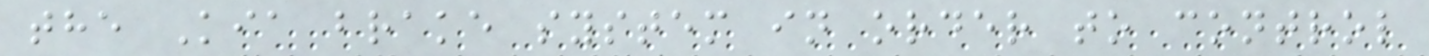the Kia brake system in order to control
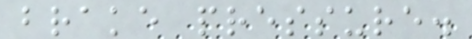brake pressure.
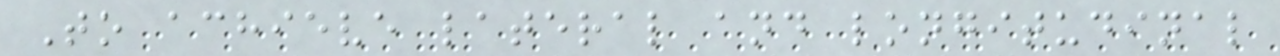To achieve lateral and longitudinal
